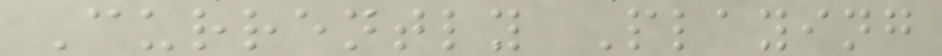Currently Playing
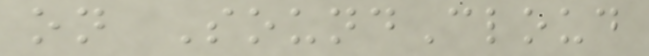on SoundCloud
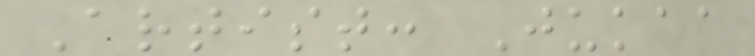Artist: Jukaa
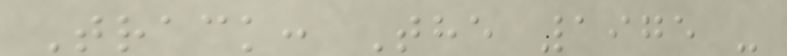Track: The 1975 -
